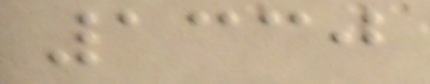1330
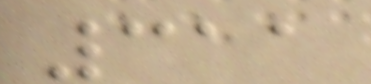311
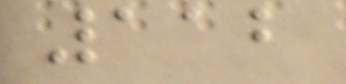112
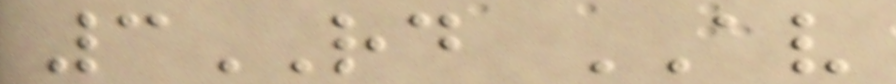3RD AV
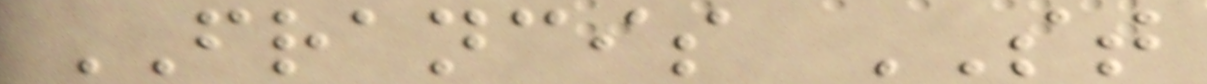FRANCIS ST
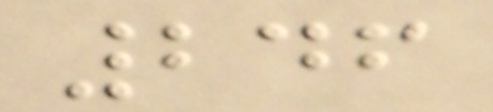246
